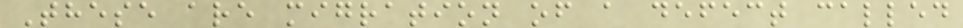These are migration of a defect called
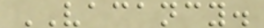VACANCY.
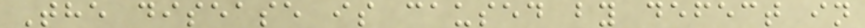The disease is caused by defect in
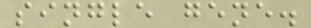single gene.
